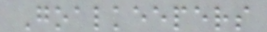Goalkeepers
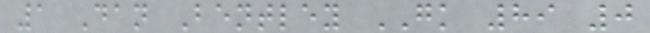1 Dan Bentley GK 89 0
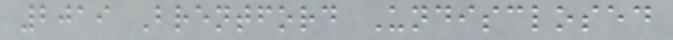2019 Brentford Undisclosed
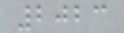2023
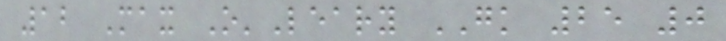12 Max O'Leary GK 25 0
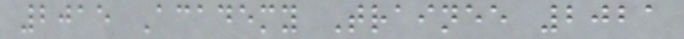2015 Academy Trainee 2021
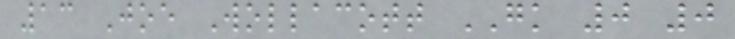13 Joe Wollacott GK 0 0
